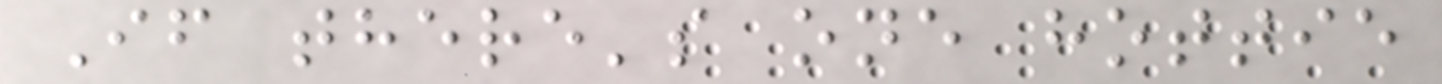If there's one hottie
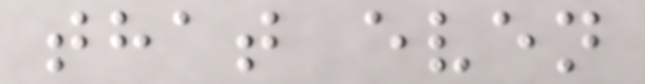that even
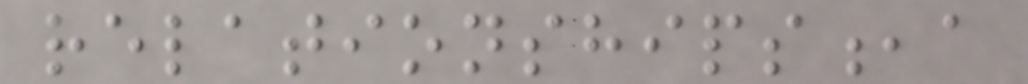relationships,a
